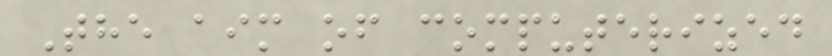The aim of computerized
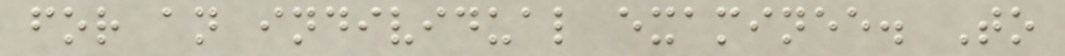for an individual examinee. To
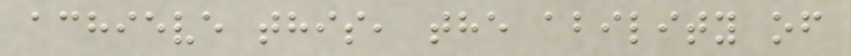achieve this, the ability of
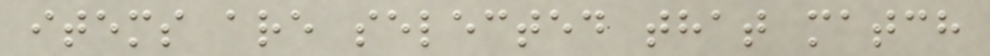items are selected that match
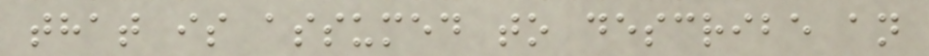that is assumed to describe an
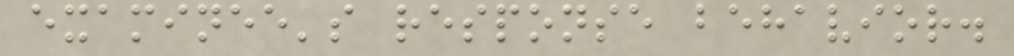examinee's response behavior.
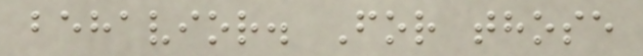behavior. For those
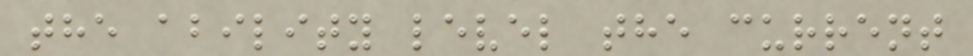the ability level the current
